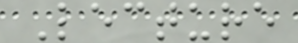Lecture
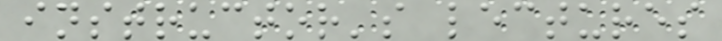instructor's lectures
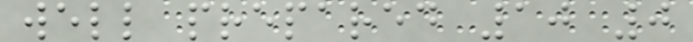well prepared 10 0
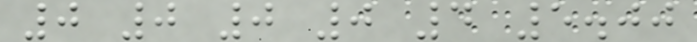0 0 0 0 4 5.00
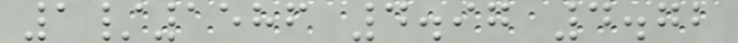1/1586 4.97 4.72
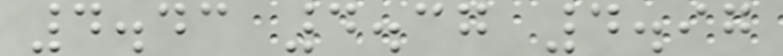4.43 4.37 4.97
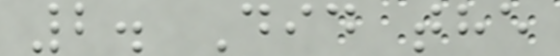2. Did the
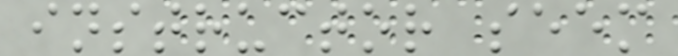instructor seem
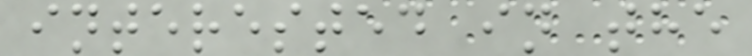interested in the
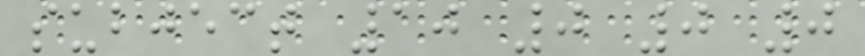subject 10 0 0 0
